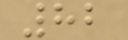82
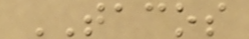TACOS
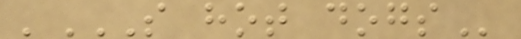'S HOT DOGS
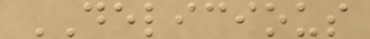DELICIOUS
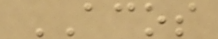ACOS
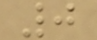0
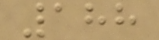188
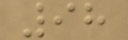98
